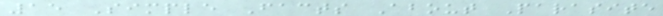15 Simple Facts About Parasite
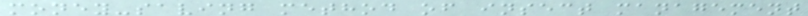money-saving method of insect management
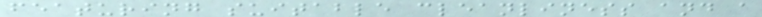featuring suitable cleanliness and a
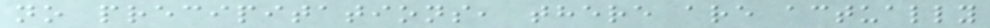no precipitations, there are actually
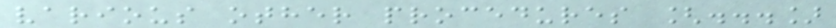various other procedures [...]
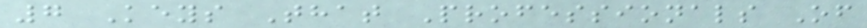7 Keys That Professionals Of
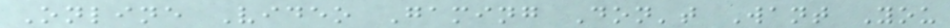Online Video Gaming Don't Want You
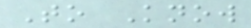To Know
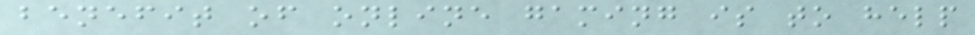benefit of online gaming is to help
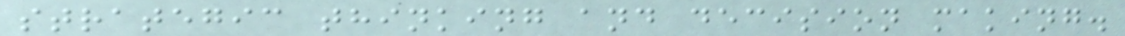strategic thinking and decision making.
